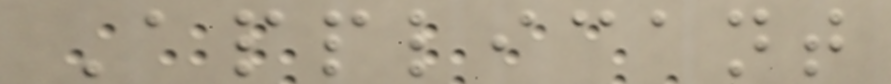Applicant
